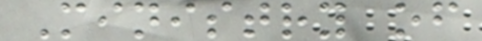Ministry of
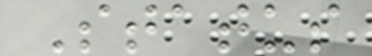Status
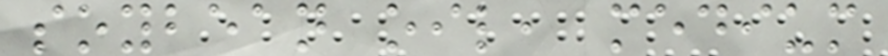soybean oil, medium
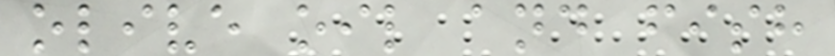olive oil and fish
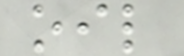oil
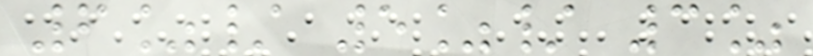6%/ 5%/ 3%
